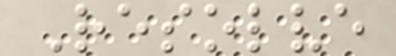Resolve
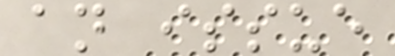an issue
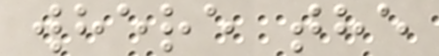where the
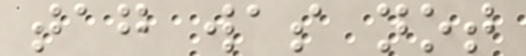tag was not
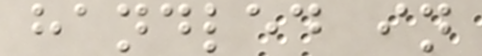handled in
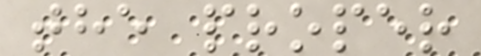the proper
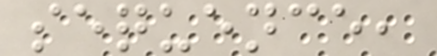sequence,
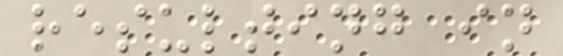resulting in
